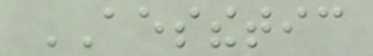AESTHETIC
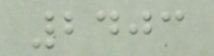2403
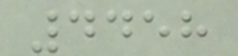4458
